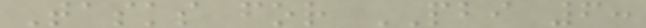Tasks for PBI 6:
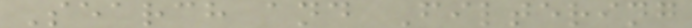Search and Filtering
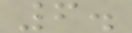6.
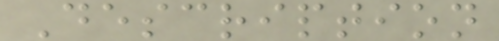Description
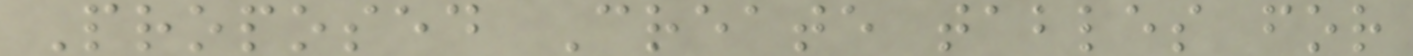Proposed Create tables for
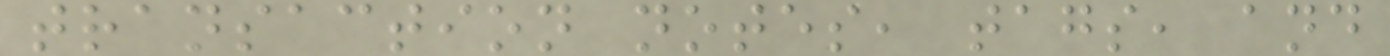transaction notes, tags, and
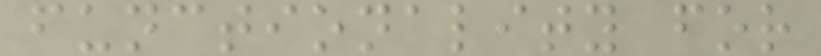functionality for
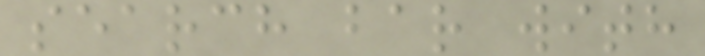search bar with
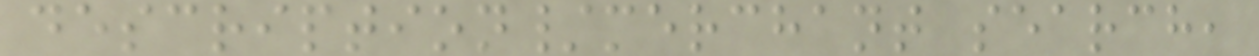description/merchant search,
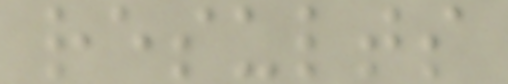results
